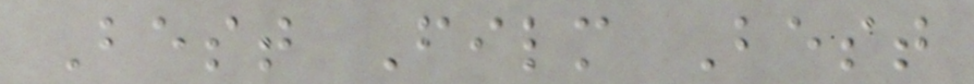Best Film Best
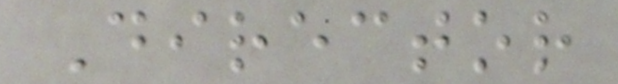Director
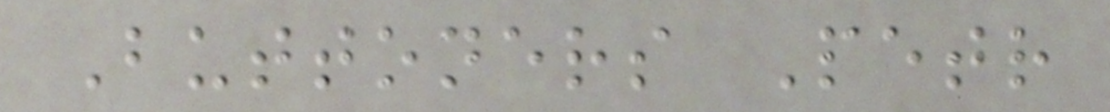Buttoners Petr
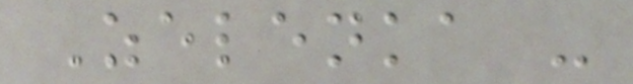Zelenka -
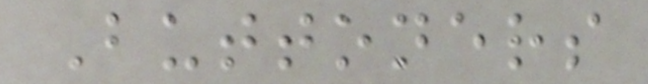Buttoners
